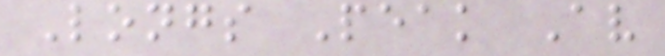Longs Peak Av
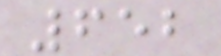652
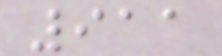911
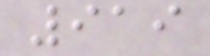919
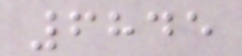6845
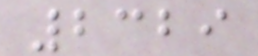2329
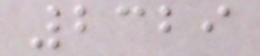2329
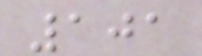101
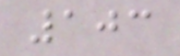103
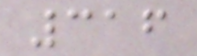316
